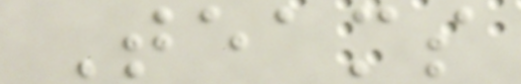Teams
